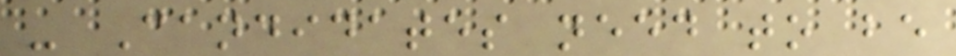- Candidates need to be
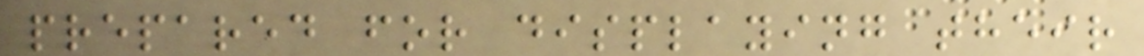prepared for displaying their
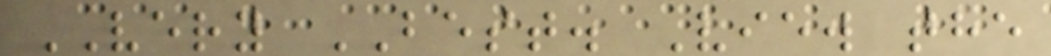VERY BEST. View the
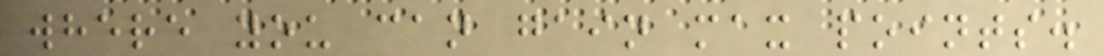where you can gain max points.
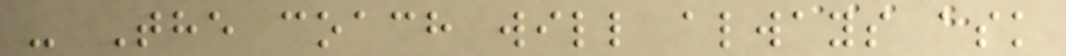- The coach will always ask
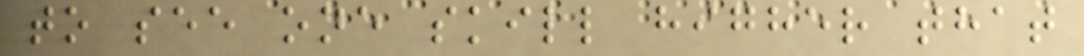to see one skill higher that
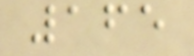165
